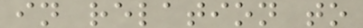in relation to
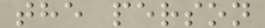the person
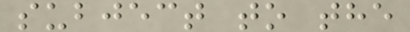subject to the
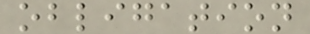obligation
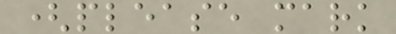(please mark
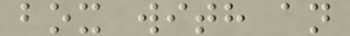box with an
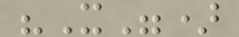"X")
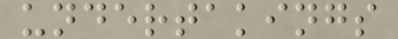undertakings
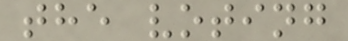the voting
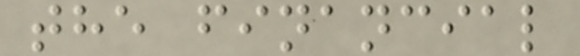the financial
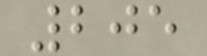205
